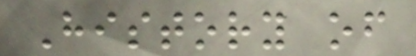History of
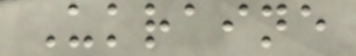Ukraine
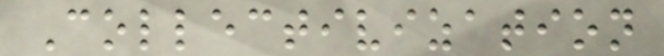Collectivization
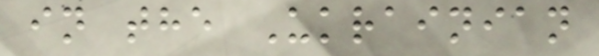in the Ukrainian
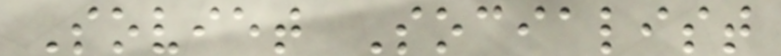Soviet Socialist
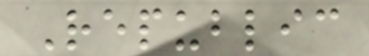Republic
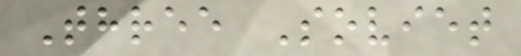Three Soviet
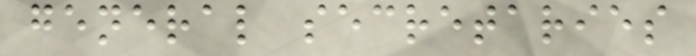general secretaries
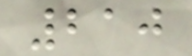210
